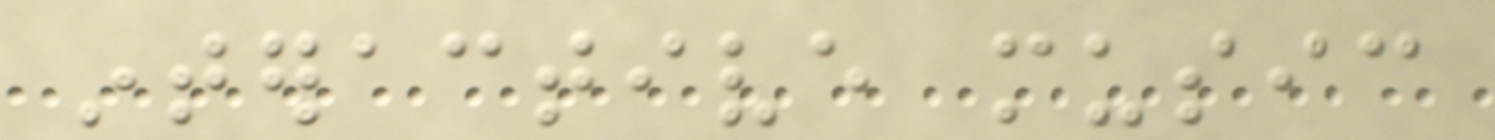interactive music
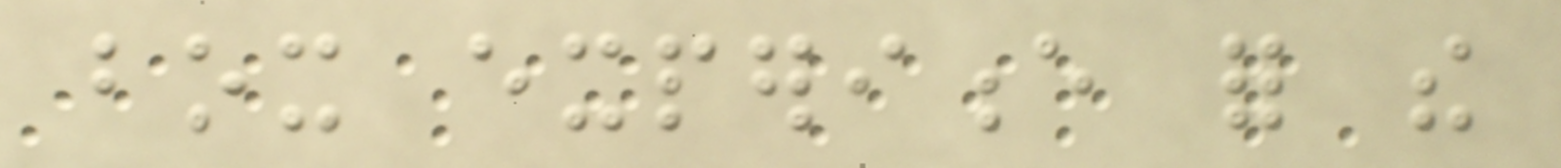box experience for the
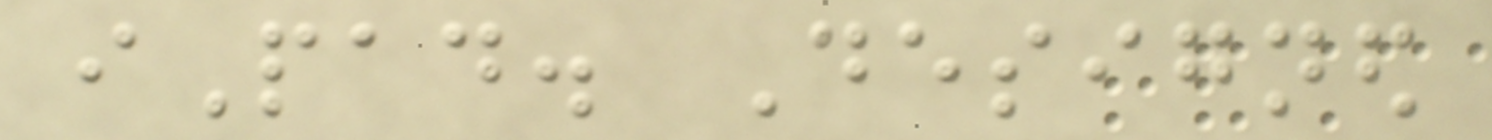iPad. Designed
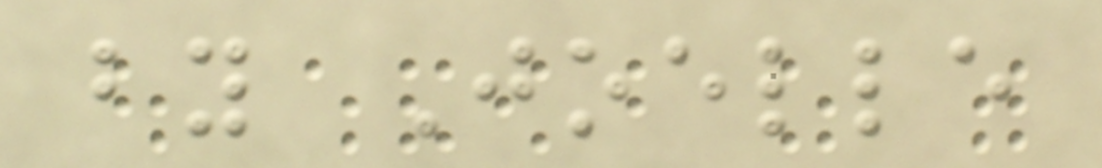by Joelle
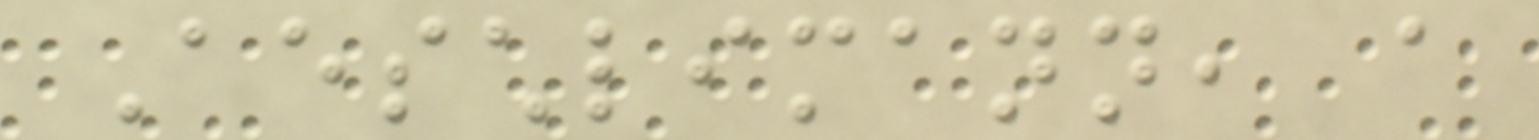Aeschlimann, a
